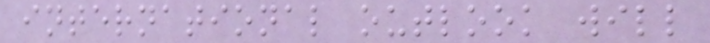international outlook will
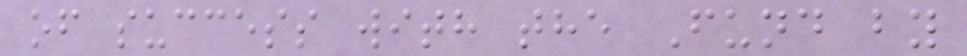of success with the Fund by
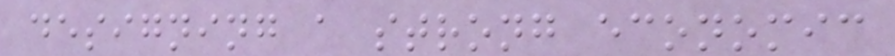designing a strong economic
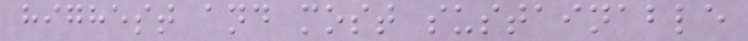highest and most sustainable
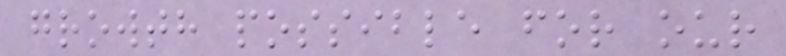growth possible for our
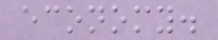economy.
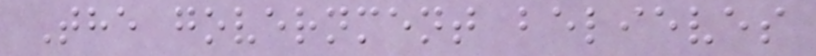The government believes
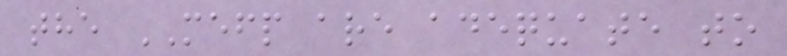the MEFP are adequate to
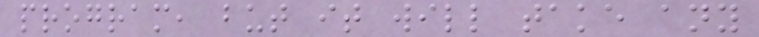program, but it will take any
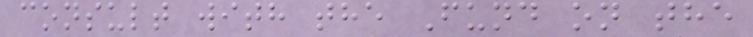consult with the Fund on the
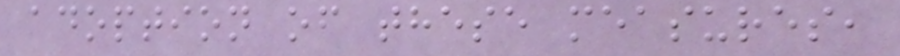adoption of these measures,
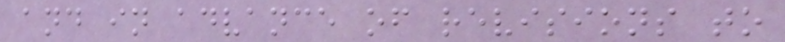and in advance of revisions to
